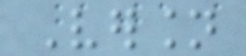Version
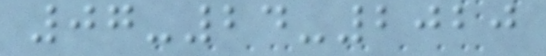07-24-2020
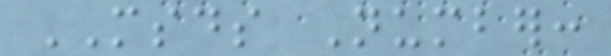MSDS Number:
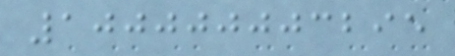100000003295
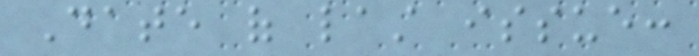Date of last issue:
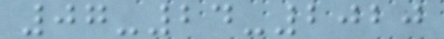07-24-2020
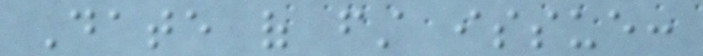Date of first issue:
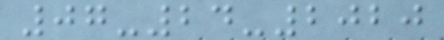07-24-2020
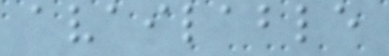available
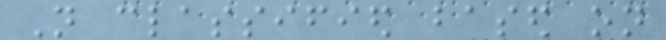Not classified based on
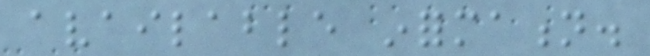available information.
